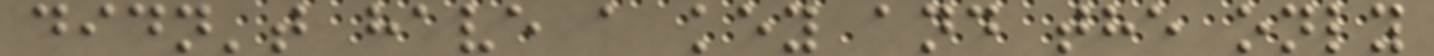didn't have a key and the only
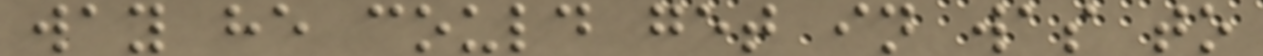way he could get in was to
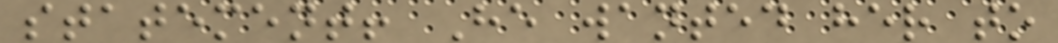statement! He wanted her to
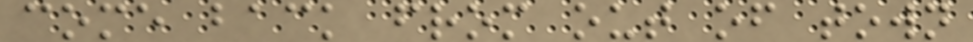come back from out of town
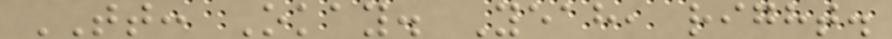TT: Okay. Yeah, right.
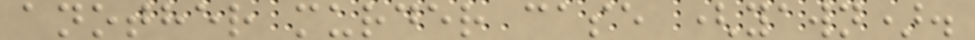another murder case (yawn).
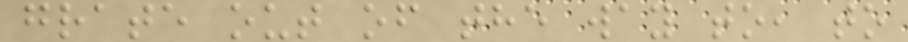grate out of the way to, to
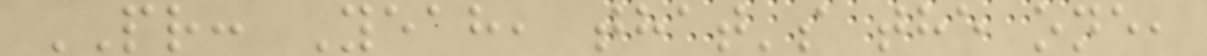PR: Yeah, that's the one,
